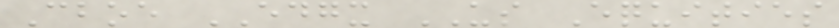Cboe EDGX US Equities
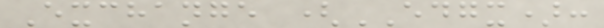Exchange (EDGX):
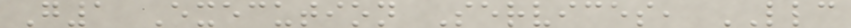G1 Execution Services, LLC
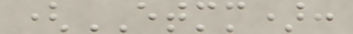(ETMM):
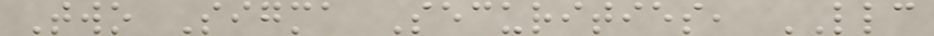Two Sigma Securities, LLC
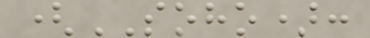(SOHO):
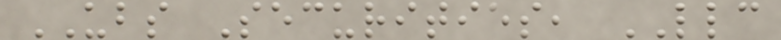UBS Securities, LLC
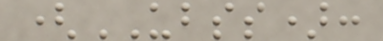(UBSS):
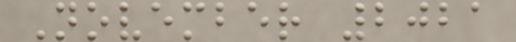November 2021
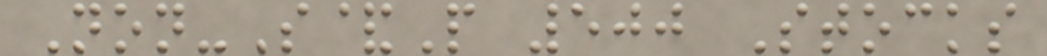Non-S&P 500 Stocks
